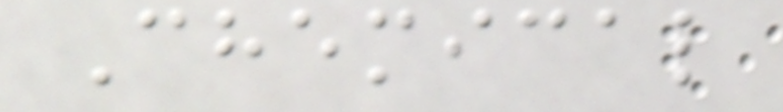Chemical
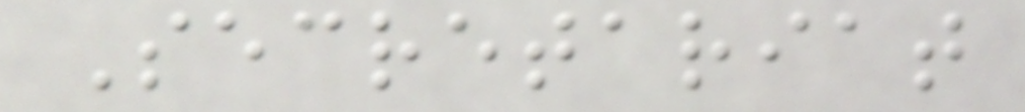Secretariat
